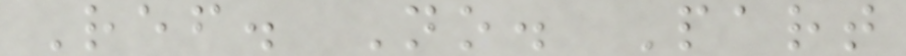Ref. No. Part
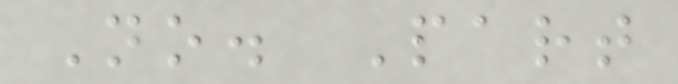No. Part
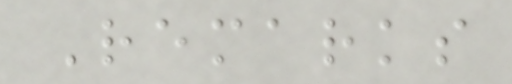Remarks
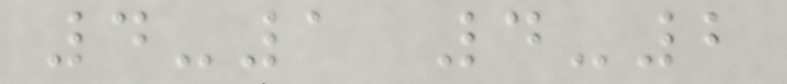4-1 4-2
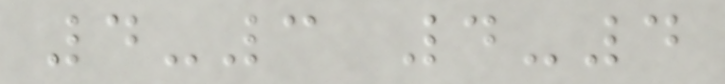4-3 4-4
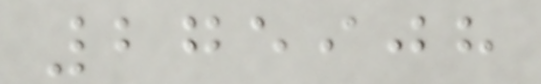275908
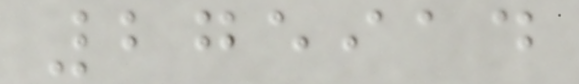275914
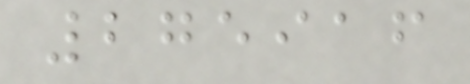275916
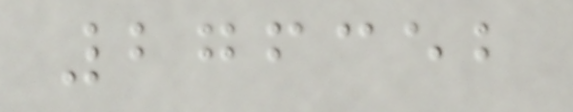276352
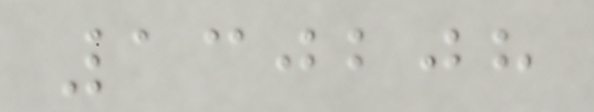130208
